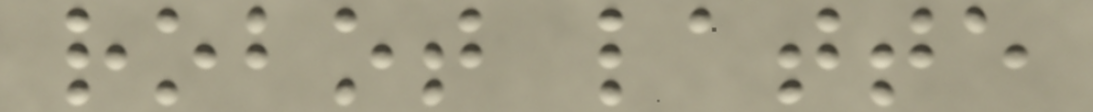robot latte
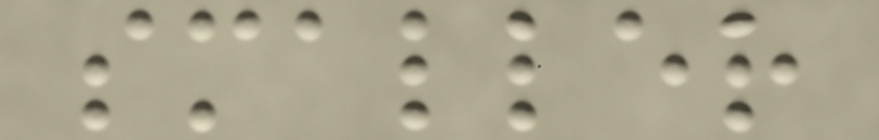smaller
